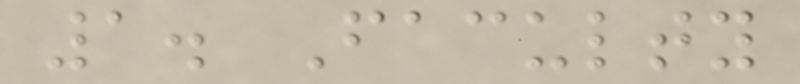1. Faculty
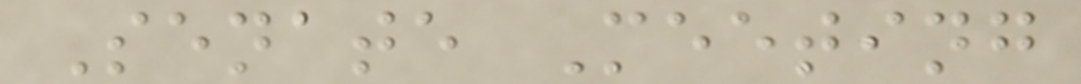Senate Meeting
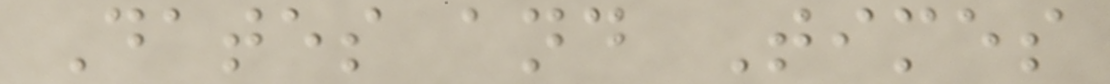Dates and Times
